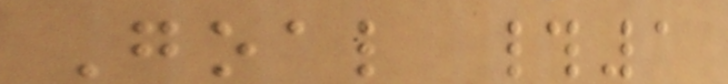Goal #1
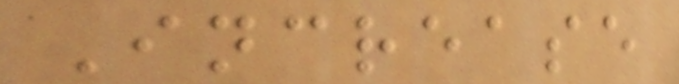Increase
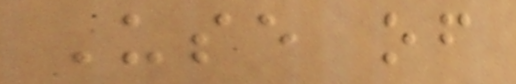Use of
